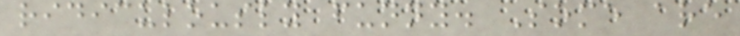ridiculously funny. Some are
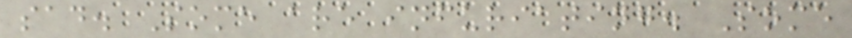sad. Some are infuriating. Some
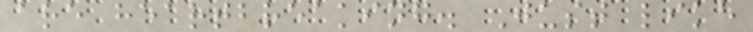are heartbreaking. Just like
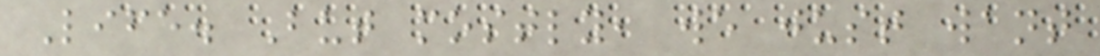Life. But mostly, we just want
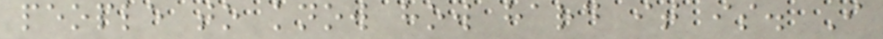people to know how hard it is. I
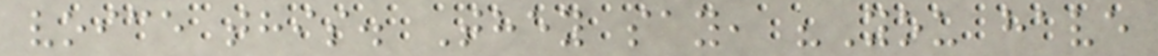voice this. They say, "You have
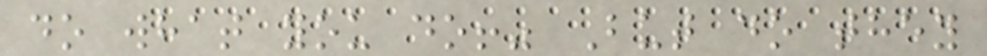do what you do!" But do they
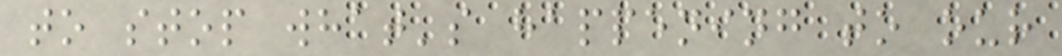to stop what's happening to our
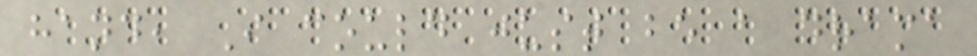hand, I could just be a drama
